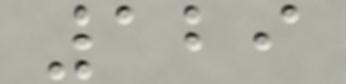129
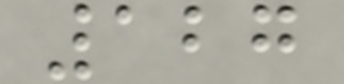127
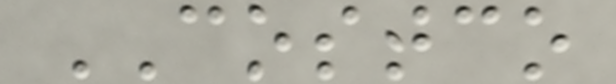COSTCO
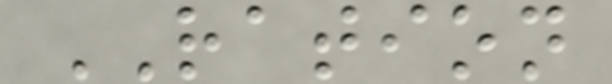RATION
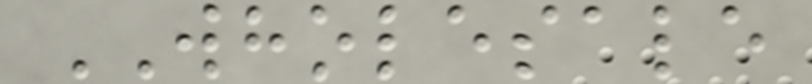WHOLESALE
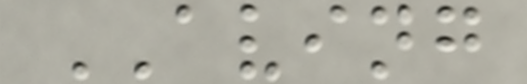AVING
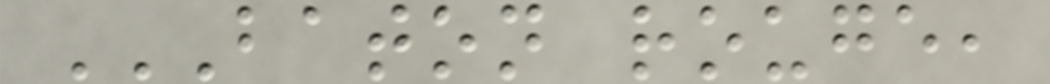BATON ROUGE,
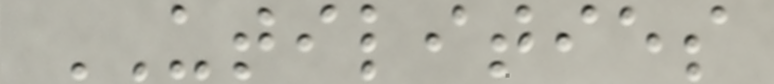UTILITIES
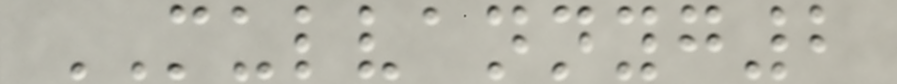MULVANNYG2
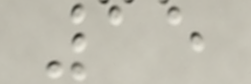15
